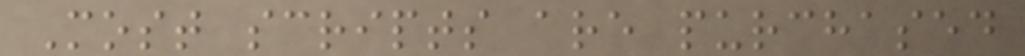Most scripts are purchased
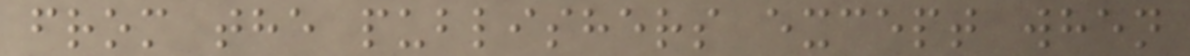from the publishers except when
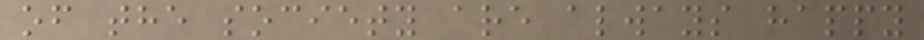of the society are always happy
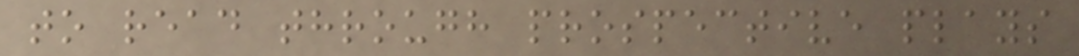to read through prospective plays
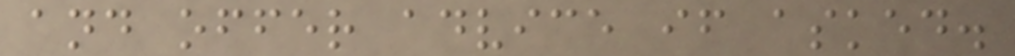and offer advice if asked.
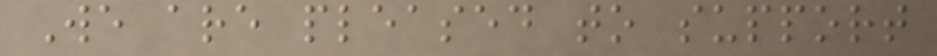We are pleased to support
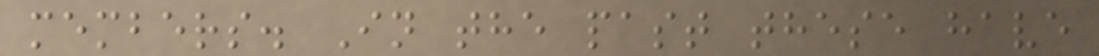members. In the past these have
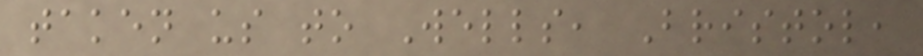taken us to Wells, Bristol,
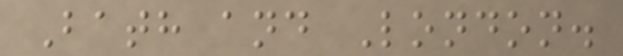Bath and London.
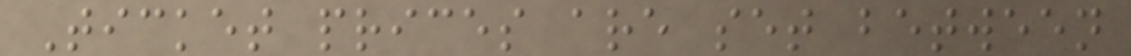Ticket prices are set between
